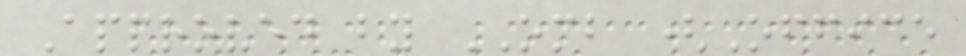Approved by OMB (Office
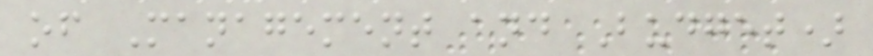of Management and Budget)
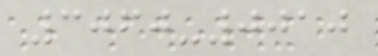3060-0010
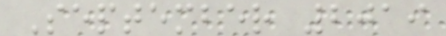September 2019
